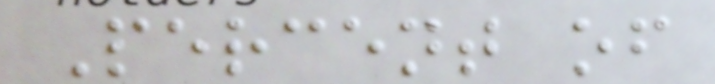Percent of
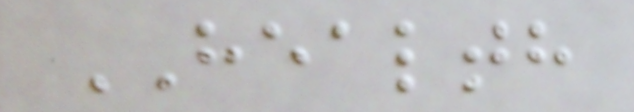HEALTH
